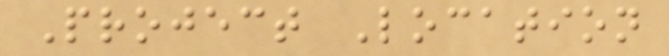Project Location
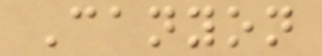Canyon
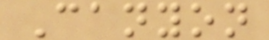Canyon
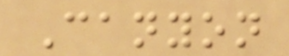Canyon
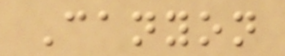Canyon
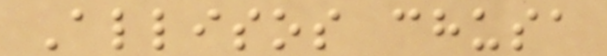Allisos chusa
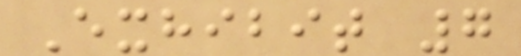Exhibit 7
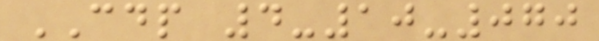CDP 4-10-070
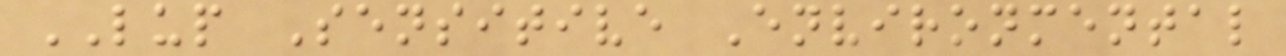LUP Sensitive Environmental
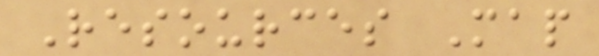Resources Map
